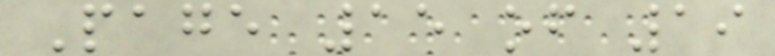Page 15 of 19
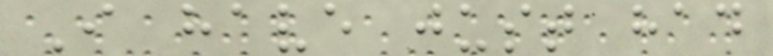I have just had
